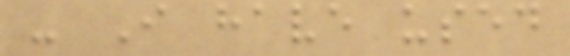- I have used
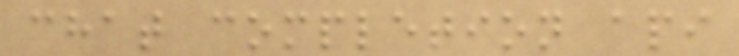chat completion api
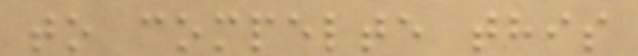to compelte this
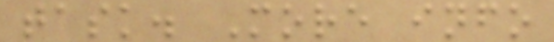task. More info
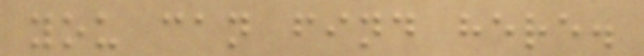you can find here.
